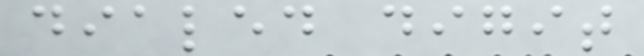dialed digit
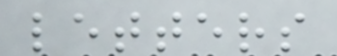letters
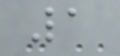1
